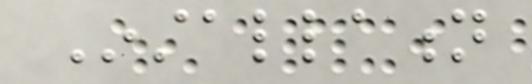Installation
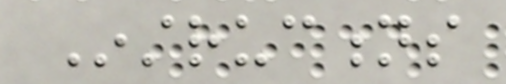Instructions
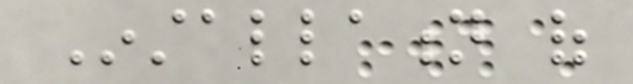Installation of
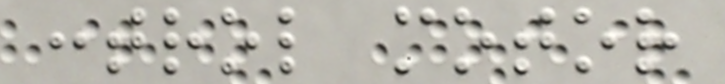control motor
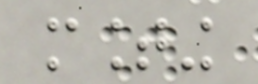mounting
